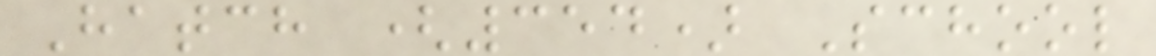Hatch (354) School
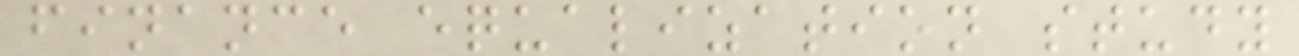finance equalization study
